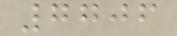7706
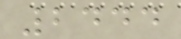2444
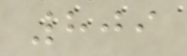809
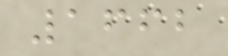1662
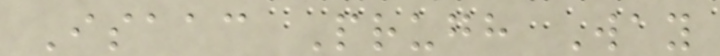Isaac Prugh Way
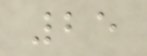25
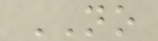NO
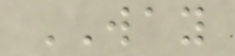WAY
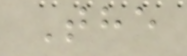The
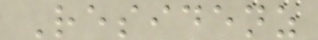Residenz
